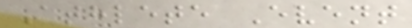Athlete Event
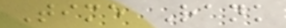Time Rank
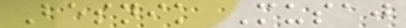Besnik Musaj
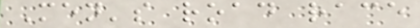Men's road race
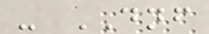- DNF
